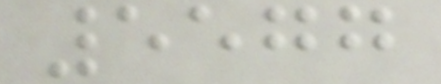5577
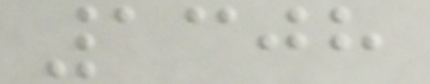1308
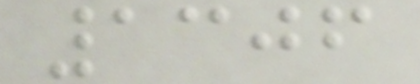1306
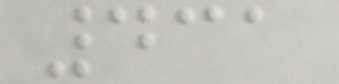431
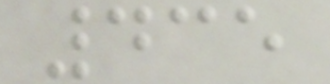435
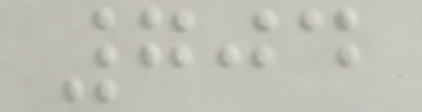704
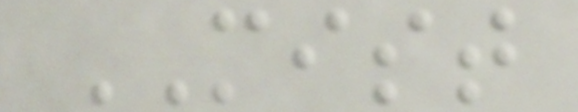MIST
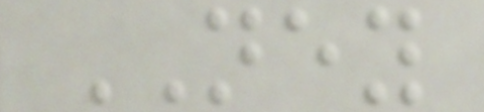NEY
